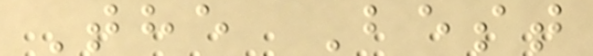The Best
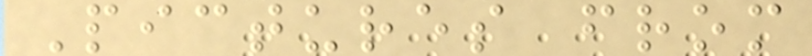Pictures from
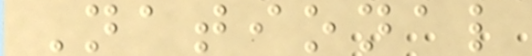National
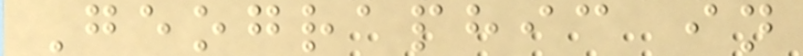Geographic in
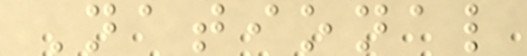National
